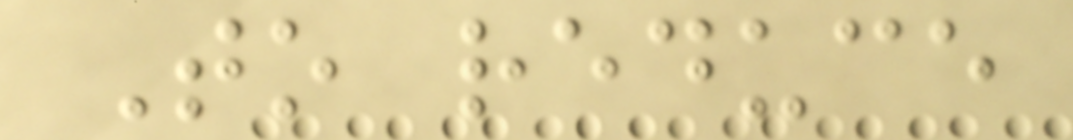To reduce
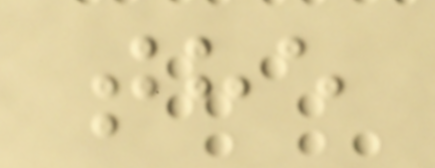the
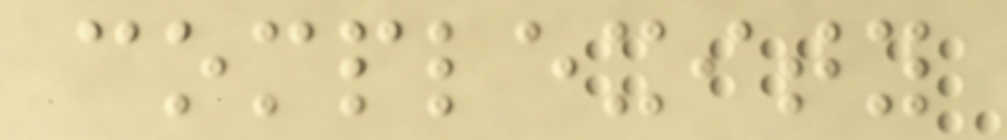complexity
